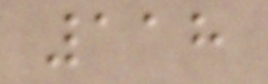118
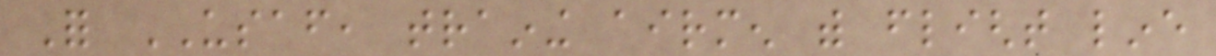For USAF, training airmen with flight line
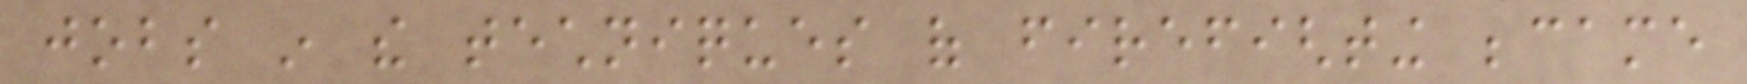jobs in the techniques of firefighting became
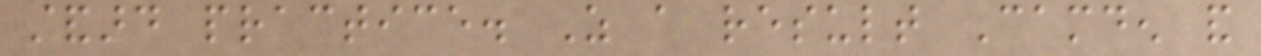standard practice. As a result Camden and
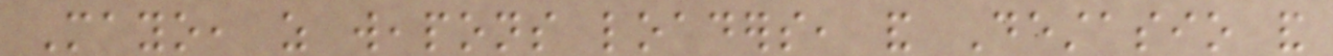Mayo, as weapons loaders, and Destasio and
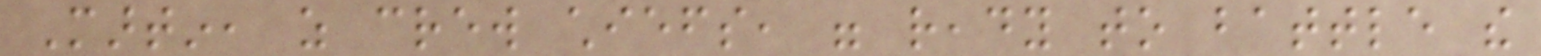Martin, as crew chiefs, were ready to battle the
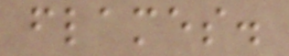flames.
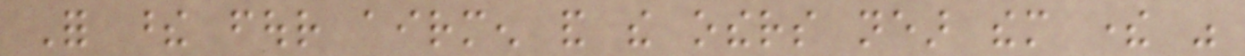For these four airmen and the others near them there was
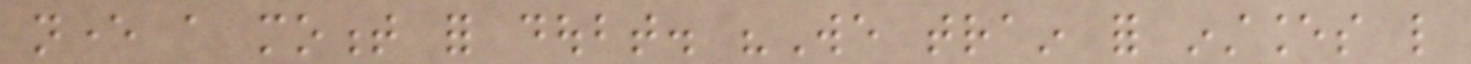never a moment for doubt. "We train for instances like
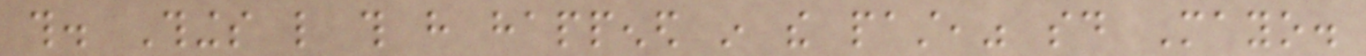this. Things like this have happened in the past," said Mayo.
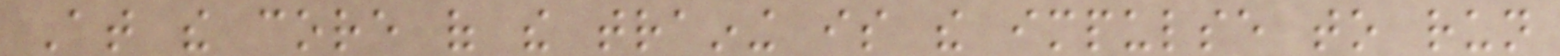At the core of the training is the impulse to run
